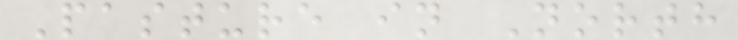Pasture in North
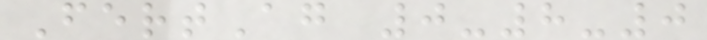FertAg 0-8-0
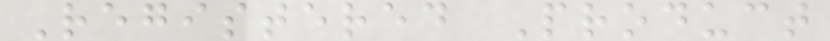Registered Product
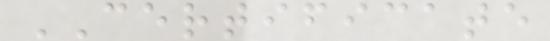CERTIFICATE
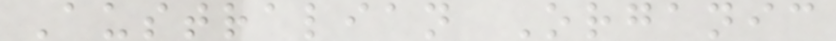Australian Organic
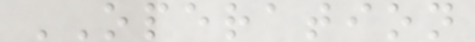OPERATION
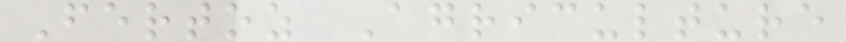Fertoz Agriculture
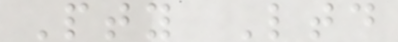Pty Ltd
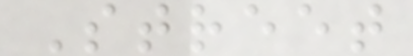Street
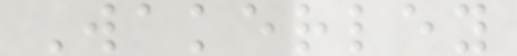Wakerley
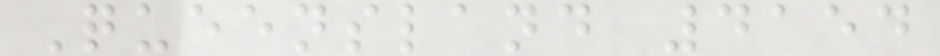Queensland 4154
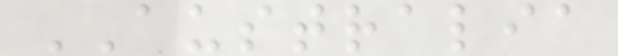AUSTRALIA
